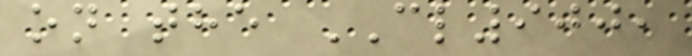on the CL900,
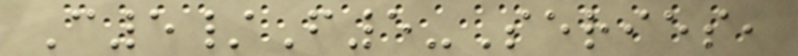C5/F5-Series,
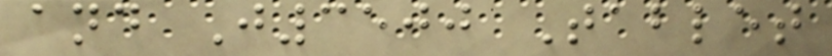and J3500 Tablet
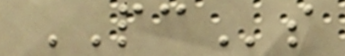PCs
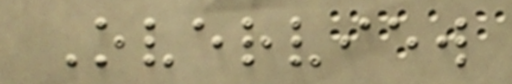Overview
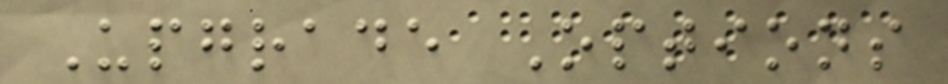Upgrade Options
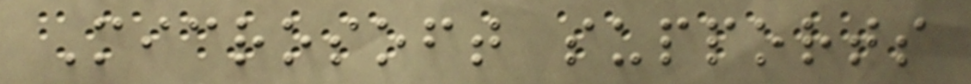Microsoft supports
